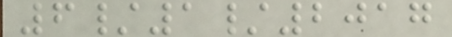6/1/2017
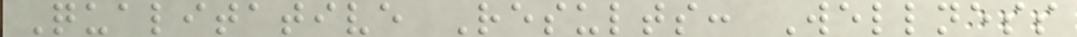Qualitative Results: Wellness
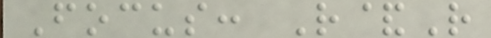Focus: R&R
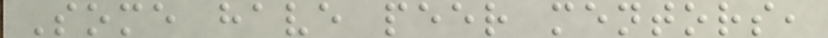Some have peer mentors,
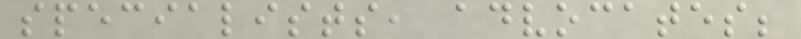specialists, advocates;
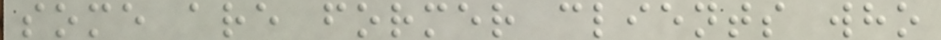some are former clients who
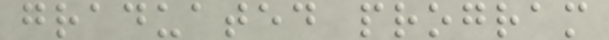graduated program
